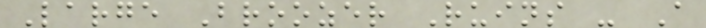Large Broozer Ruins - A
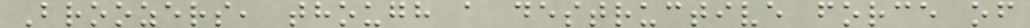Broozers, though a destructive force of
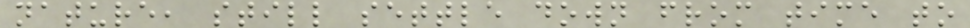nature, still settle down from time to
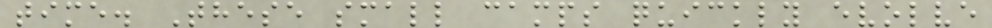time. These small camps quickly evolve
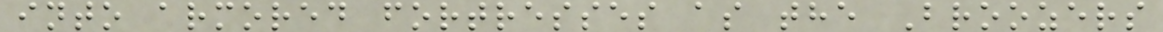into armored fortresses as the Broozers
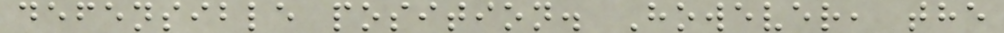defensible position. However, the
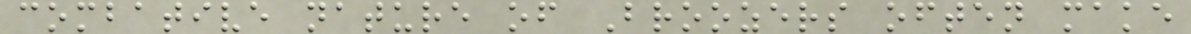combative nature of Broozers often make
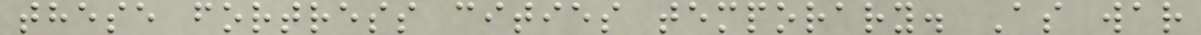these fortress cities temporary. As war
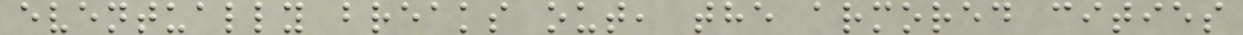eventually breaks out, the armored cities
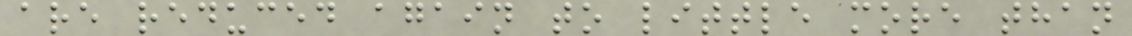are reduced again to little more than
